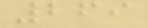269
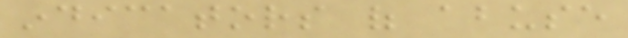indicators of abuse
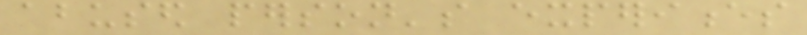abused person's experiences
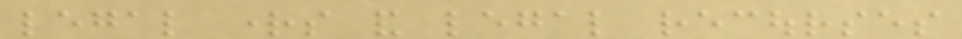legal rights and legal recourses
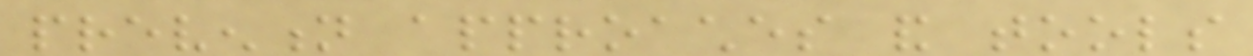prevention approaches and tools
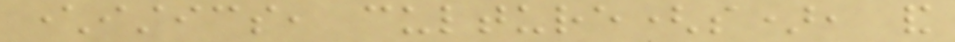characteristics, culture(s), and
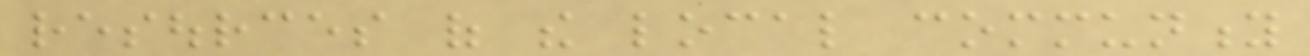resources of the local community
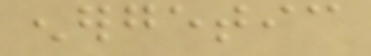energetic
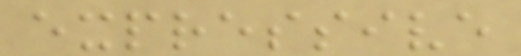expressive
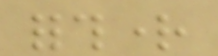forthright
